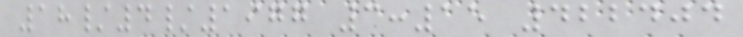18/4/1977 3:15 422404
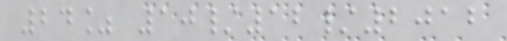24% 10/12/2012
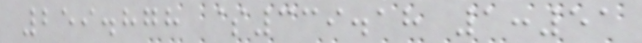259.878 $339.18 1:51
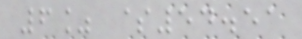6% $54.51
